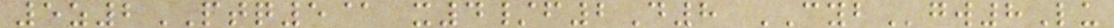5z2PTQ5@ x4/f2D8 CYBgw8Lu
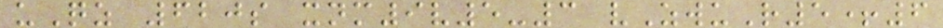uQz 620s xnm9v5-3 vZwuR5+6
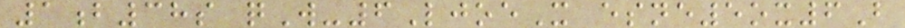1b38s qW-6LjoeX esne5ox6B
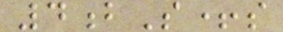4bS+s
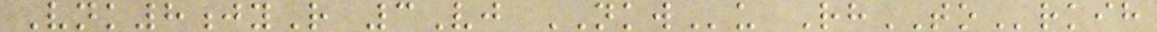Vnk8jyR 3Vj NKWu RhTOrkih
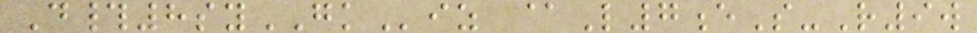D#8syGKiz @L7eS-R9w
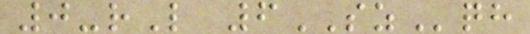0-rL 6SZqh
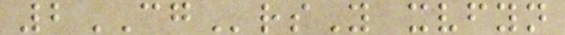2CGrsY xvfyn
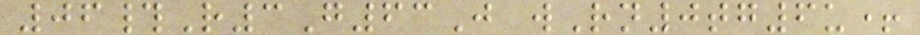06#R3G63J wRn0tg6u+
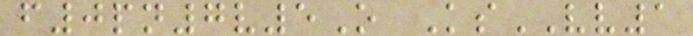f0pn7v5O KsVV1
